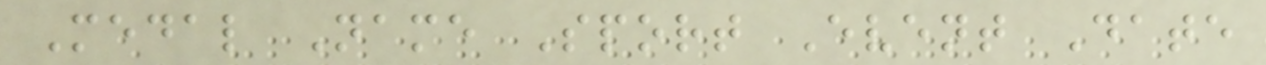Medal Name Sport Event Date
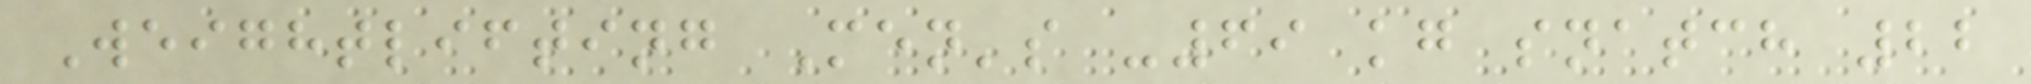Weightlifting Men's -69 kg snatch 22
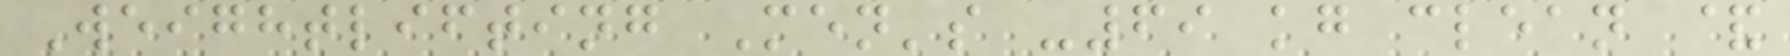Weightlifting Men's -69 kg clean &
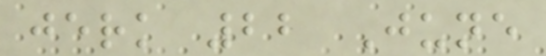jerk 22 June
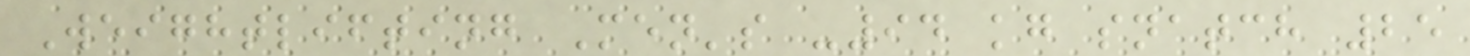Weightlifting Men's -94 kg snatch 25
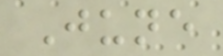June
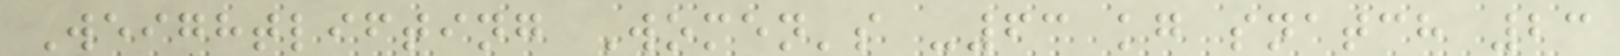Weightlifting Women's -63 kg snatch 23
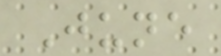June
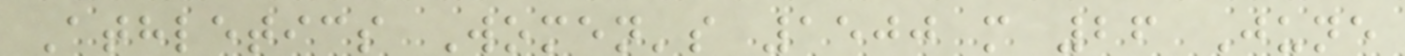Athletics Women's 1500 m 26 June
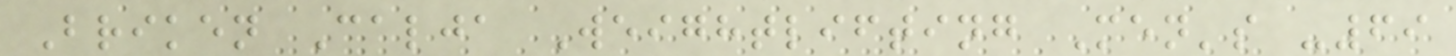Briken Calja Weightlifting Men's -69
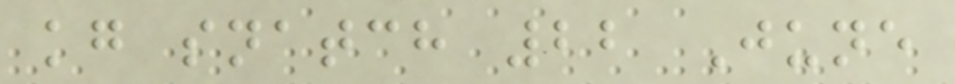kg snatch 22 June
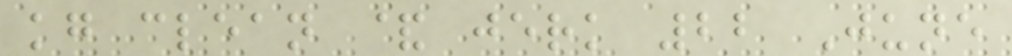kg clean & jerk 22 June
